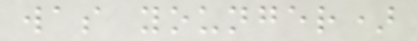was younger)
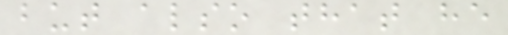but also that he
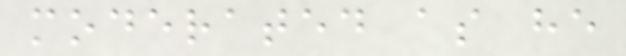moderated as he
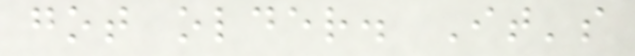got older. It's
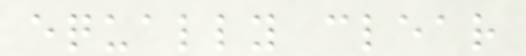equally clear
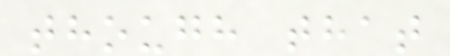though that
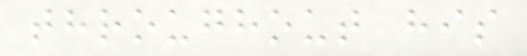throughout his
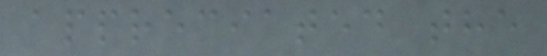appreciated the
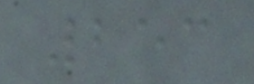253
